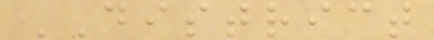DISTRICT
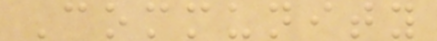Community
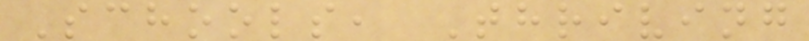Schools, Thriving
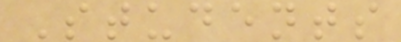Students
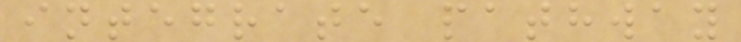integrate pathway
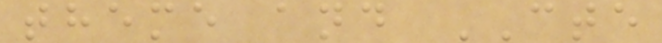theme and CTE
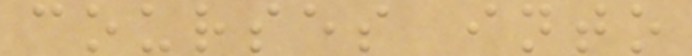courses into
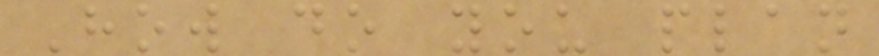How do you plan
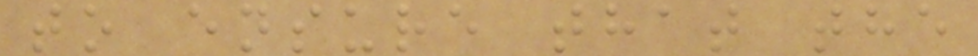to ensure that the
